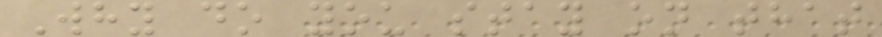Why do you stay on that
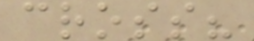cross?
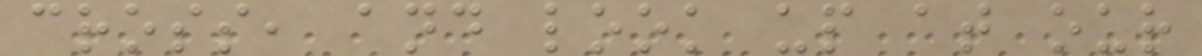cross, and look up at our
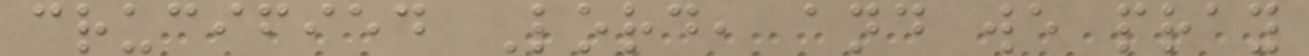crucified Lord, and we pray
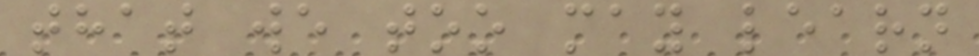that we too may learn
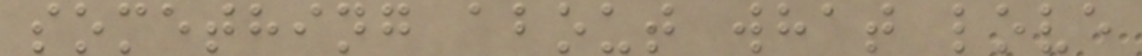something about what love
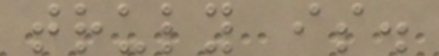truly is.
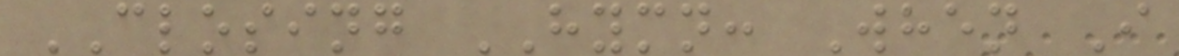CLOSING HYMN: When I
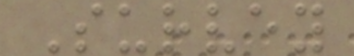Survey
